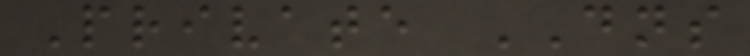Private DNS
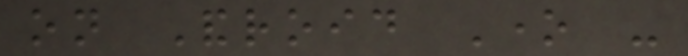on Android One -
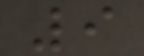9
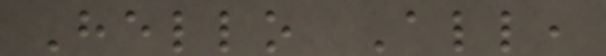Hello All,
